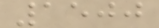1500
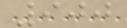900
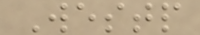Westp
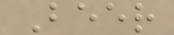Beer
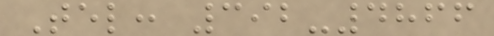Tel: 392-4866
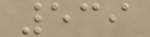539
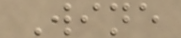Wine
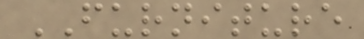FURNITURE
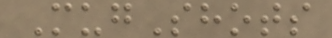MugShots
